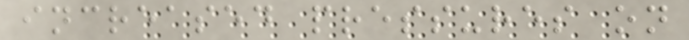increased pressures on
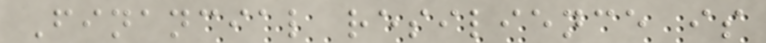Financial resilience is
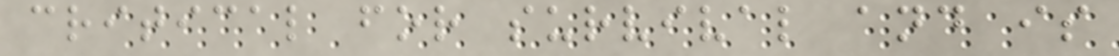critical for survival and is
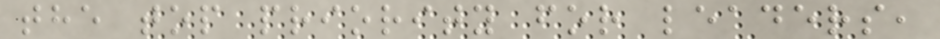the top priority for leaders,
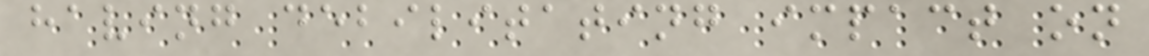having debilitating impact on
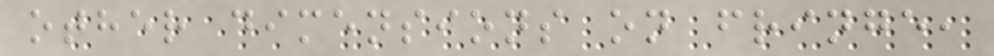other dimensions on fringe,
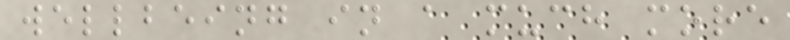wellbeing in a much more
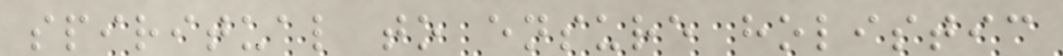spiritual to ensure holistic
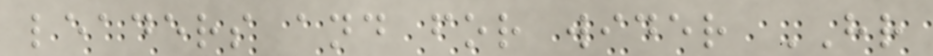leaders and for wider HR
